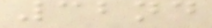32nd
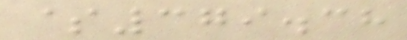$379.38
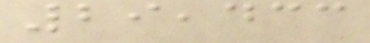29,433
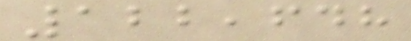122,648
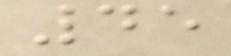45
